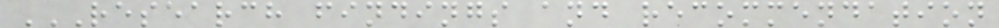RESEARCH FINDINGS AND RECOMMENDATION
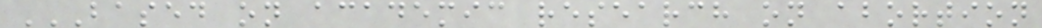BASED ON ACADEMIC RESEARCH ON ABORTION
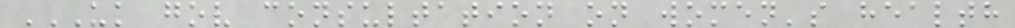UK GOV CONSULTATION ON WOMEN'S HEALTH
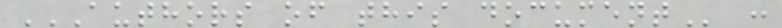AUTHORS OF THIS DOCUMENT :
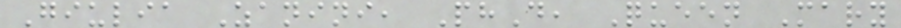Giulia Zanini, PhD, Queen Mary
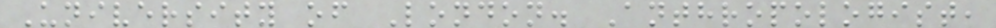University of London. Anthropologist,
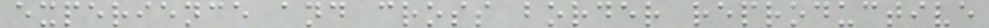experience and cross border reproductive
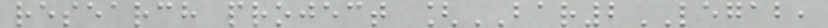research project [BAR2LEGAB,
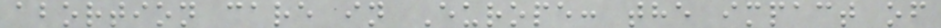abortion care in Europe: the impact of
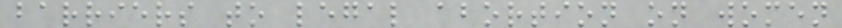barriers to legal abortion on women
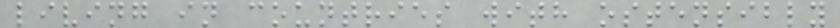living in countries with ostensibly
